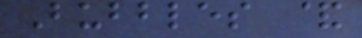Bubbles &
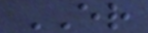ER
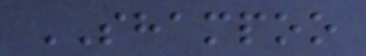SHAMPOO
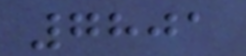7801
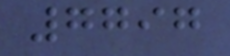7797
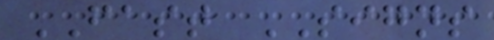FAST SIGNS
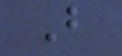B
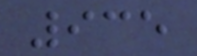935
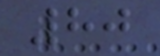80
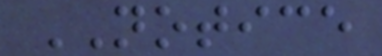NOTICE
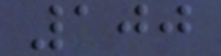100
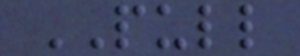PULL
